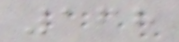168
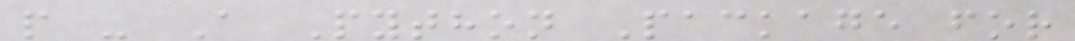p - A Python Package for
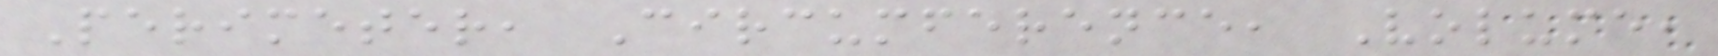Perimeter, Circumference, Volume,
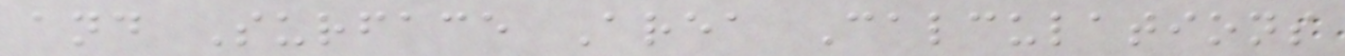and Surface Area Calculations
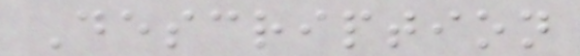Description
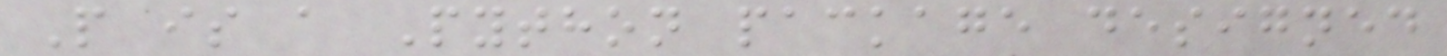P is a Python package designed
